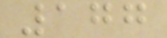177
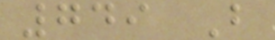749 B
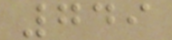749
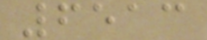6513
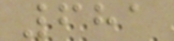681
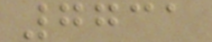7731
